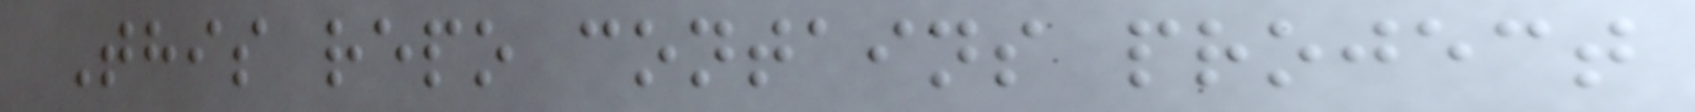This repo contains project
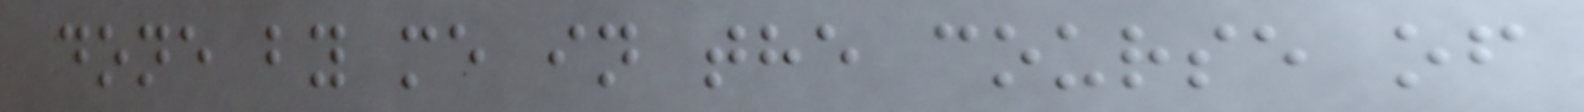done by me in the course of
